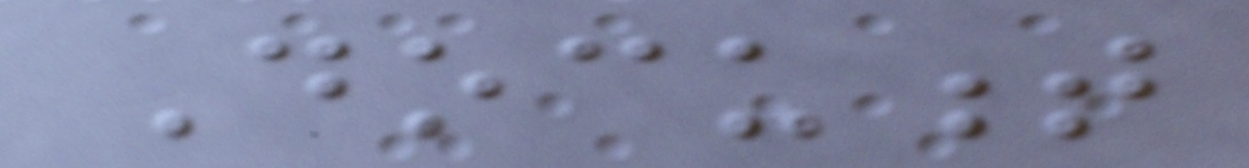Document
